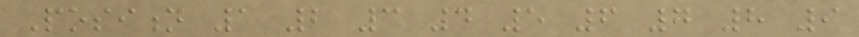Position 1 2 3 4 5 6 7 8 9
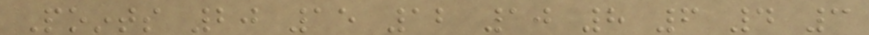Points 20 15 12 10 8 6 4 3
